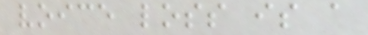voice loss is a
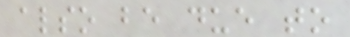also be due to
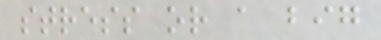stress or a big
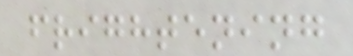frightening
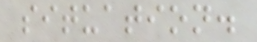situation.
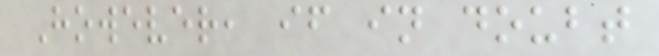However, if in doubt
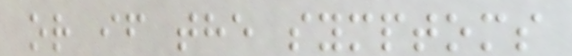or if the symptoms
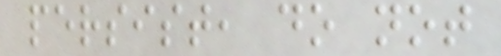persist, do not
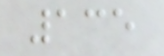135
